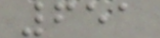651
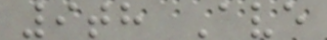9th Ave
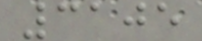3105
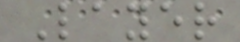Layer
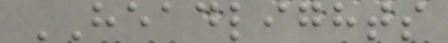HEADLIGHTS
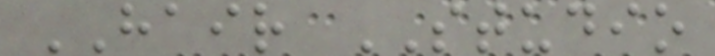HAIR STUDIO
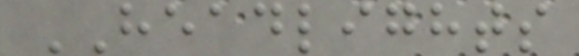HEADLIGHTS
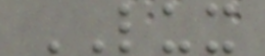LUX
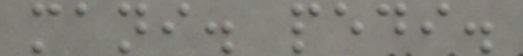mani. pedi.
